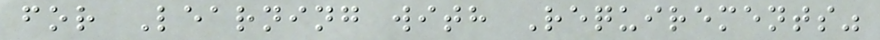for Learning with Requirements"
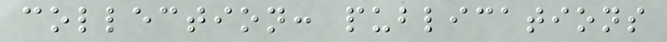collection: publications
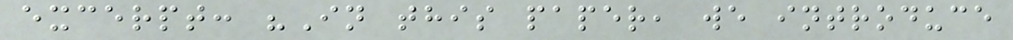excerpt: "In this paper, we introduce
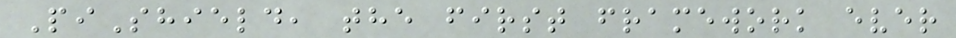PiShield, the first framework ever
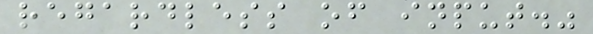regardless of input."
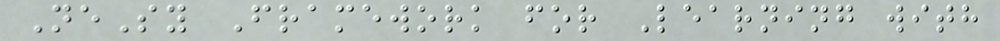NeSy Framework for Learning with
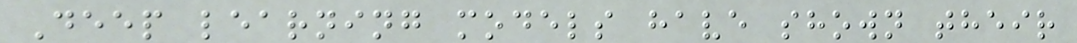Deep learning models have shown their
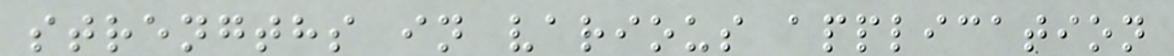strengths in various application
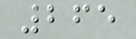265
